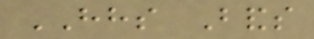HHS Bands
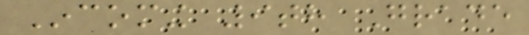Incoming 9th Grade
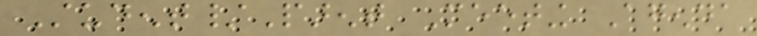Student/Parent Meeting Agenda
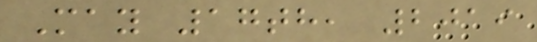May 17th, 2019
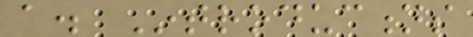a. Introductions
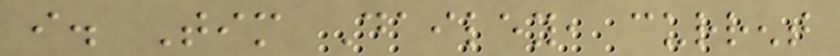i. Tim Dailey, current
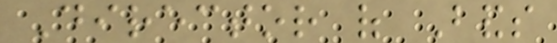Director of Bands
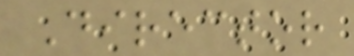Director
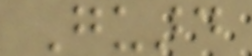Guard
